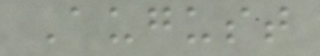August
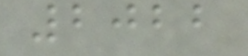2022
